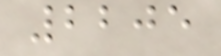2205
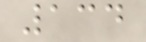134
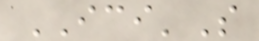ICI'S
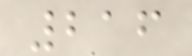216
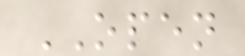OPEN
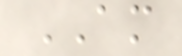AM
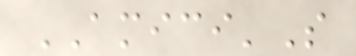AMICI'S
